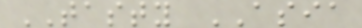TASTY ASIA
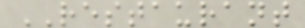RESTAURANT
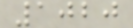1020
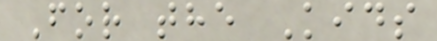For the Kids
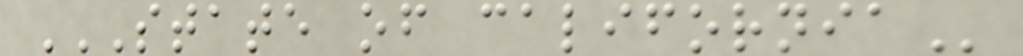STATE OF CALIFORNIA
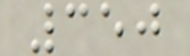350
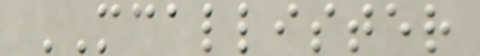MCALLISTER
